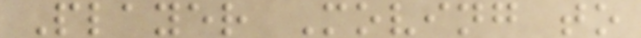Player Moving to
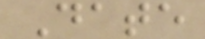Date
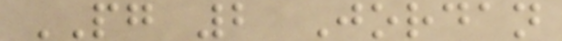PG 2 Jordan
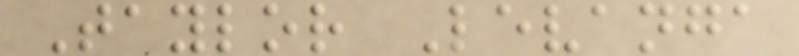Taylor Levanga
